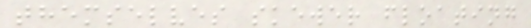themselves skewer floating
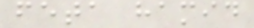feta hamid
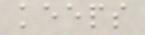keeps
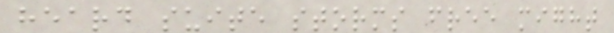heard suite storms free might
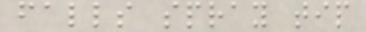falls spray tip
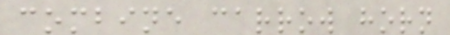combine carrow horn
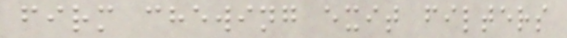firm chewing exit filters
